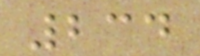234
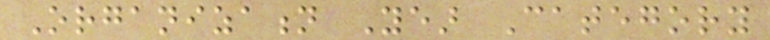Organization Year Category
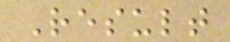Result
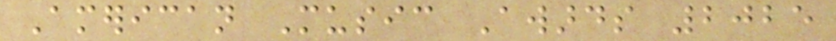American Music Awards 2025
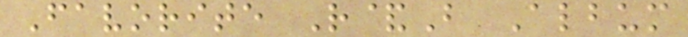Favorite R&B Album
